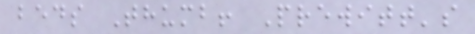beds Thumb! Prewitt's
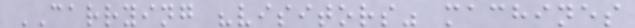CARRYING "visitors" machines
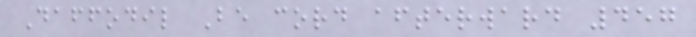Daffodil Be cord afterward 457
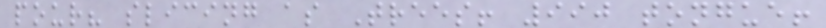pour? slicing as Trees! 990 tongue!
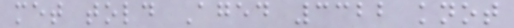met told Aged 3322 knot
